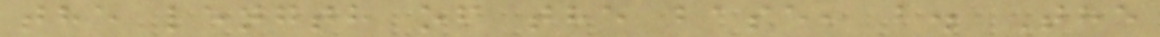the length of the base, b. The
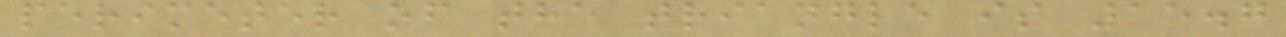perimeter of the triangle is 15.7
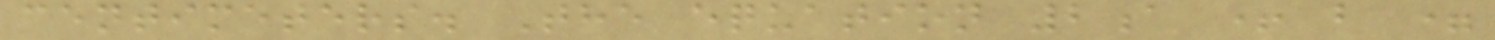centimeters. The equation 2a + b =
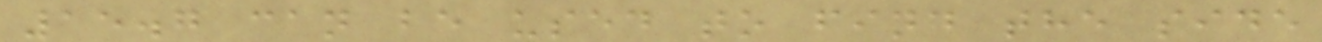15.7 can be used to find the side
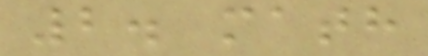2. math
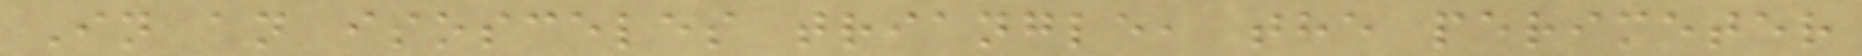In an isosceles triangle, the perimeter
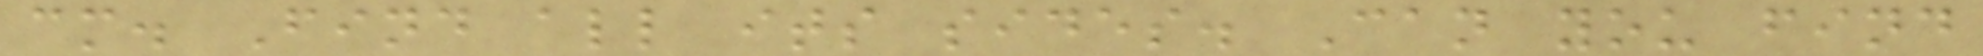cm. Find all its sides. Can you find
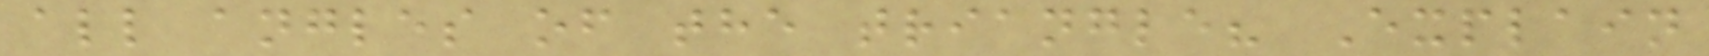all angles of the triangle? Explain
